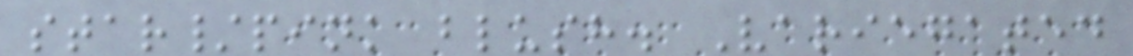star/pink blush. Variegated
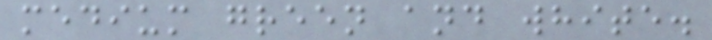medium green and white.
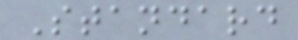Standard
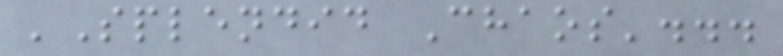'Splendid Chaos'...
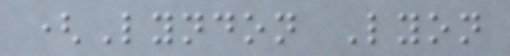(Lyndon Lyon
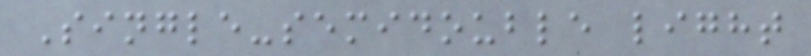Single-semidouble light
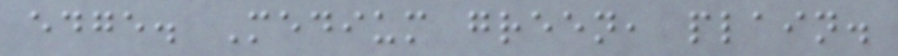edge. Medium green, plain.
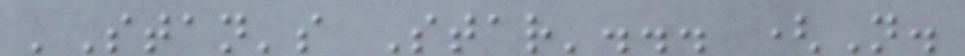'Stan's Star'... (N.
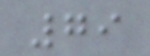79
